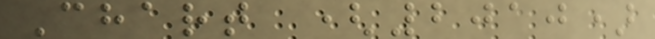Chart (2010)
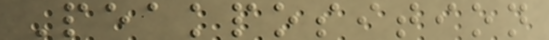Peakposition
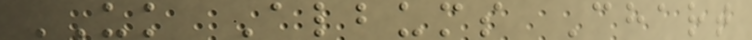UK Albums Chart
